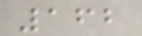162
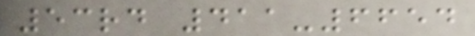53rd 411-6654
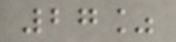27%
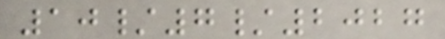10/7/2027
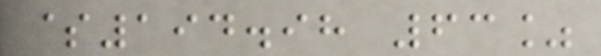$194.98 63%
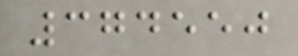374550
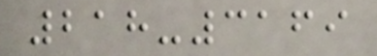218-3169
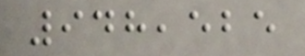948,525
